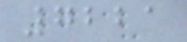7221
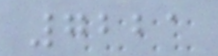7221
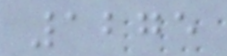1275
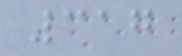317
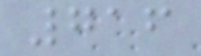716
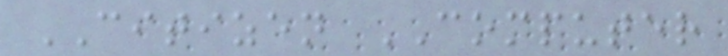CITIZEN COMPUTER
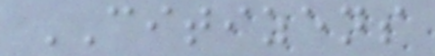CITIZENS
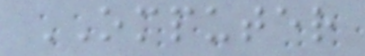OMPUTER
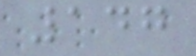147
